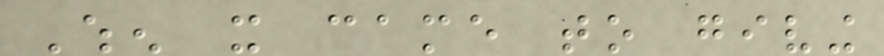When it came to giving
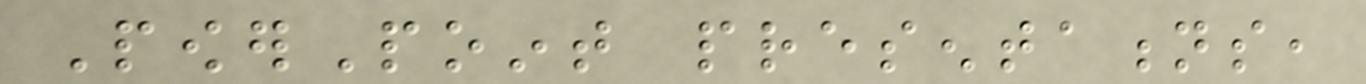PowerPoint presentations,
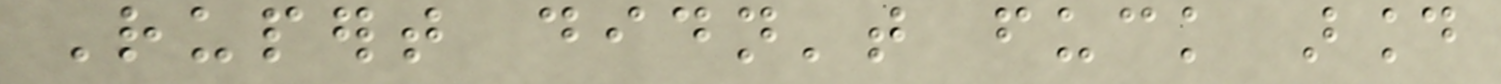Rupert didn't fuck around
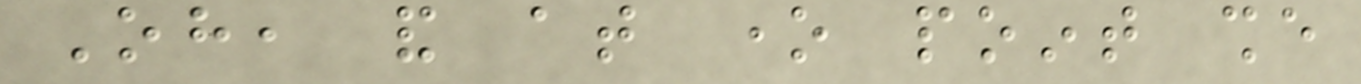Oh, and at one point she
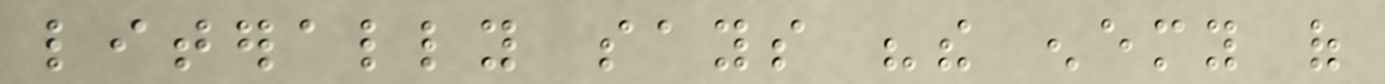literally says "the enemy of
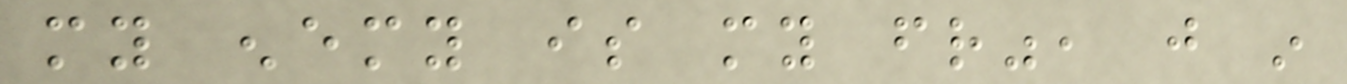my enemy is my friend", just in
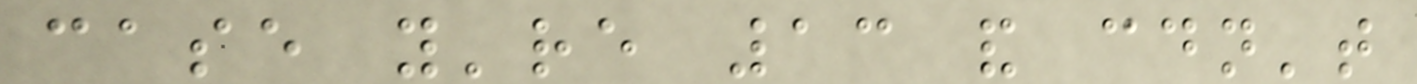case you're 13 and couldn't
